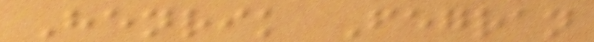Henrik Fegran
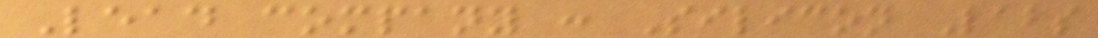Lead company : Silicon Labs
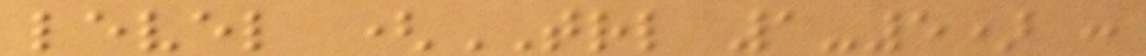level (TRL 1-5) :
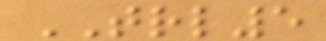TRL5
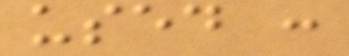used :
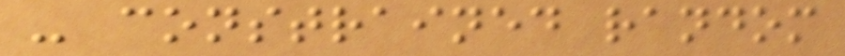- constrained random
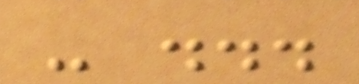- ...
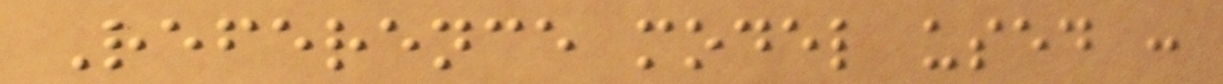Reference model used :
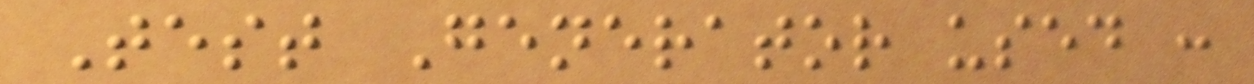Test Generator used :
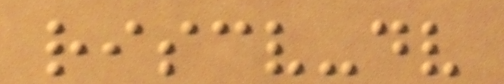riscv-dv
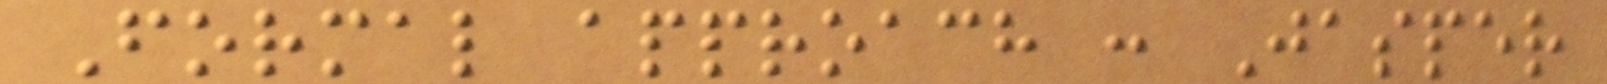Formal approach : Jasper
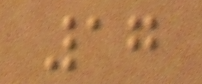17
